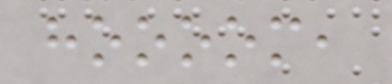hoooom,
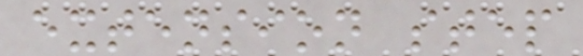extension step
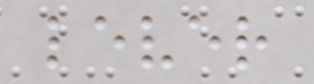lever
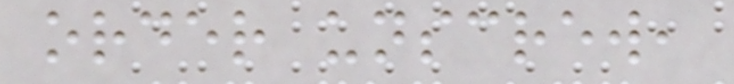order unscrew,
